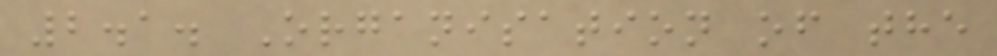2.1. Organisation of the
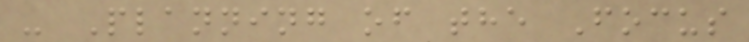- Planning of the Focus
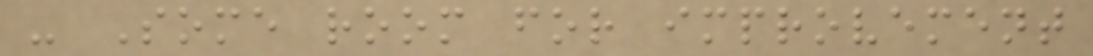- Some room for improvement
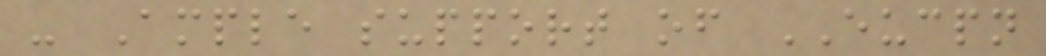- Ample support of EUCPN
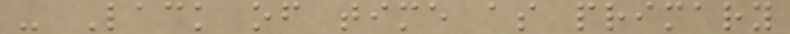- Lack of time as primary
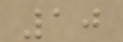10
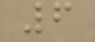6
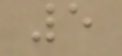5
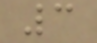3
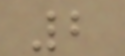2
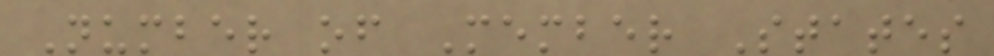Number of Member States
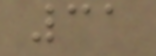31
